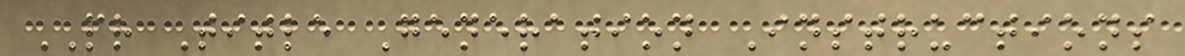PR Title Generation Instructions
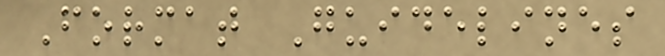Format Guidelines
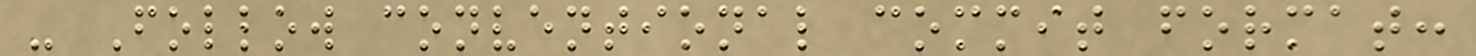- Follow conventional commit format:
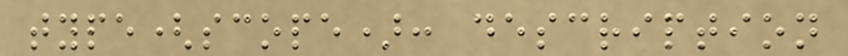type(scope): description
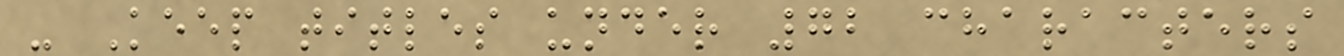- Keep titles under 72 characters
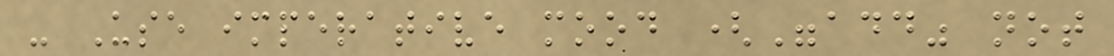- Use imperative mood ("add" not
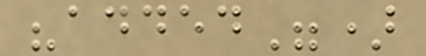"added")
